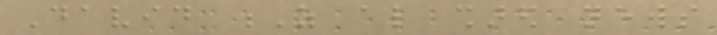David Z also shared news
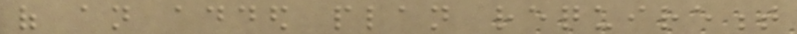of an added plan requirement
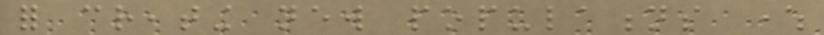for creating new populations where
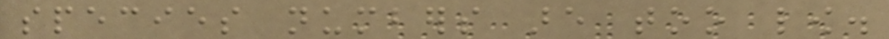species numbers are too low.
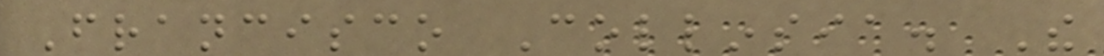Francisco Collinsia. The
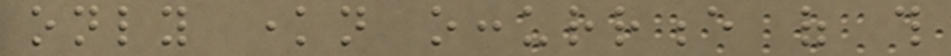only known occurrence of this
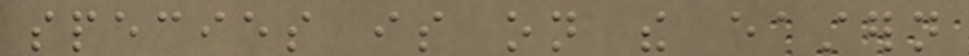species is on the eastern
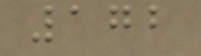172
